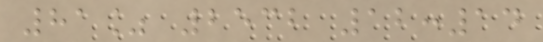81% 2532 12:14
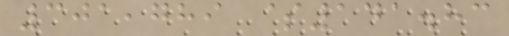301,789 $141.83
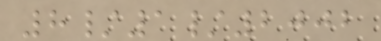8/1/2002
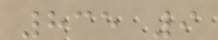835 9
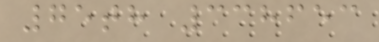75th 338653
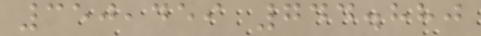350,459 744.880
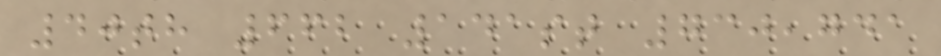40th 662 141st 730,741
